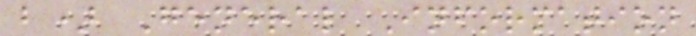b) General Information
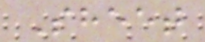Sheet
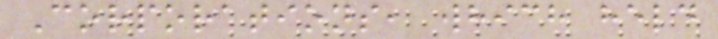Corporations, which held
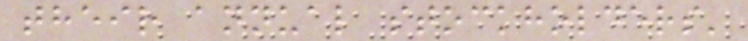their annual stockholders'
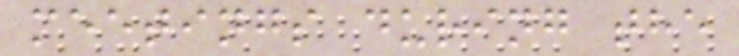meetings during the
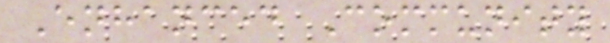Enhanced Community
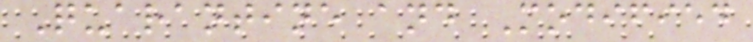Quarantine and Modified
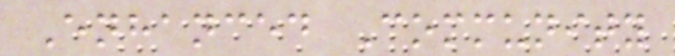Enhanced Community
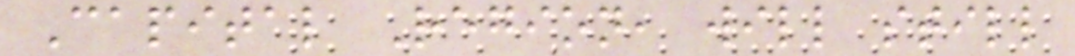Capital Region, will still
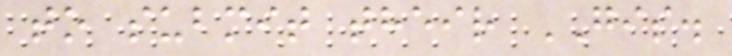to submit their GIS.
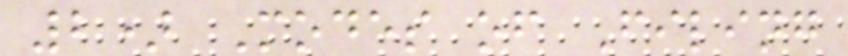2) Modes of Filing
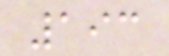193
